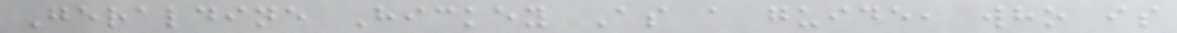Geraldine Hickey As a guide, who is
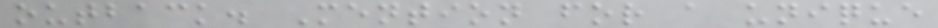outback. Mention for a unique
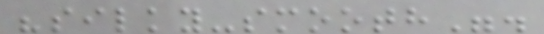"silky-smooth".
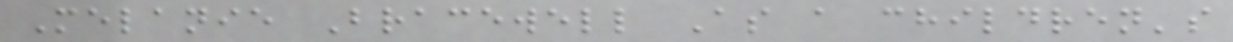Melanie Bracewell As a children's
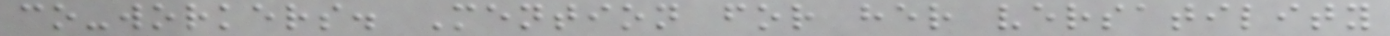co-workers. Mention for her versatility
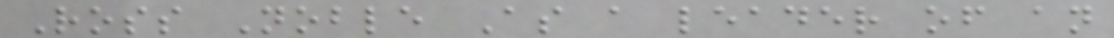Ross Noble As a leader of an
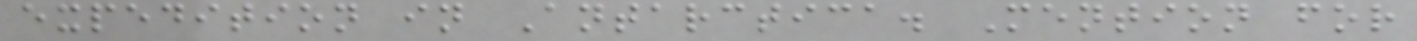expedition in Antarctica. Mention for
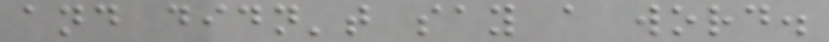and didn't say a word.
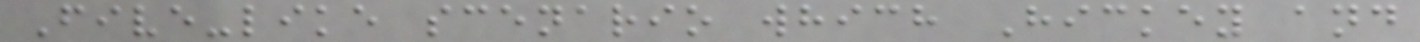Five-like scenario which Hickey and
